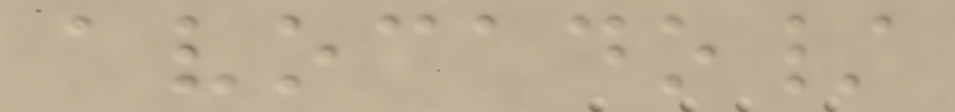avocado/
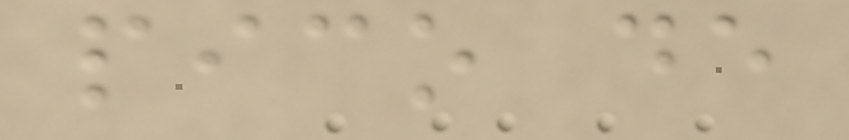pico de
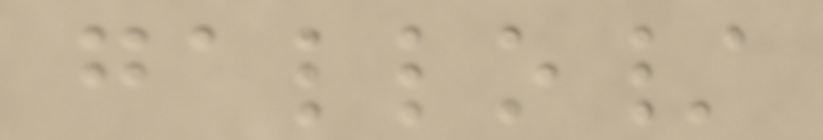gallo/
